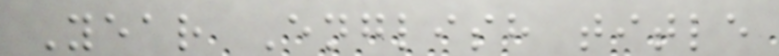Year English title
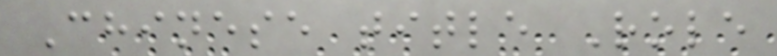Chinese title Role
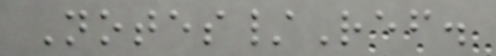Notes/Ref.
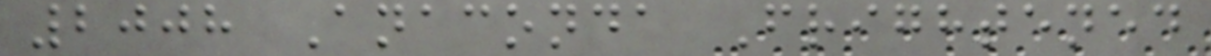2008 Anaconda Frightened
